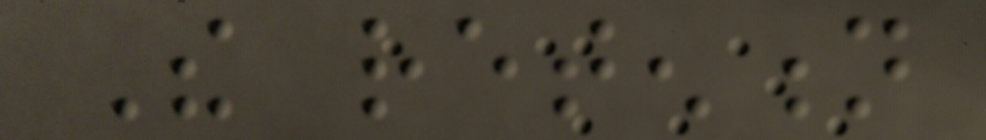The retention
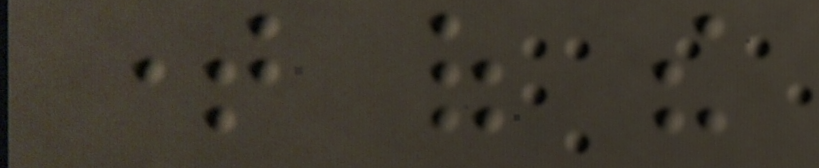time of the
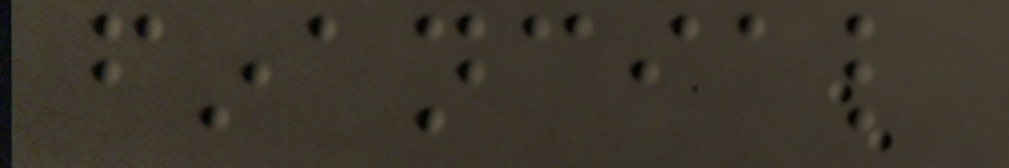financial
